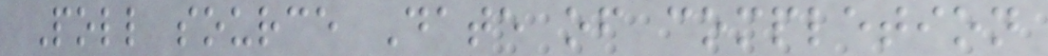Poll source Date of completion
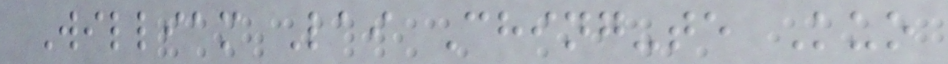William Lai Ching-te Kuo
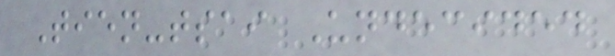Tien-tsai Undecided
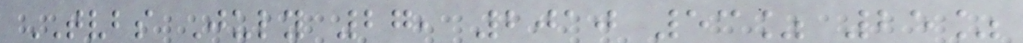TVBS July 27, 2010 53% 25%
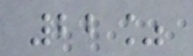22%
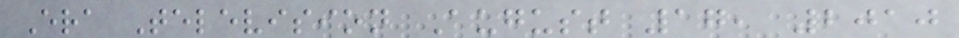Era Television August 17, 2010
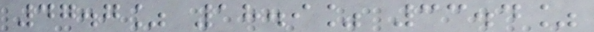47.7% 18.9% 33.4%
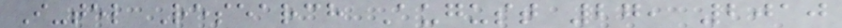I-tel Research August 27, 2010
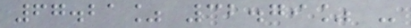67.21% 32.79% -
